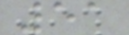51
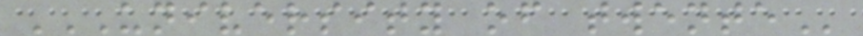UNIVERSITY OF TWENTE
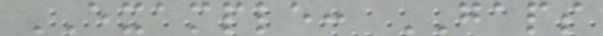EXAMPLE: GAPS
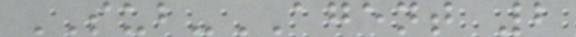SUB-AGENT 2
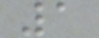1
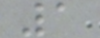1
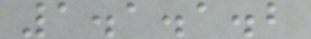1.1.1.2
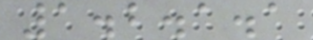1.2.1.1
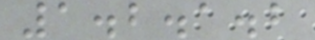1.2.1.2
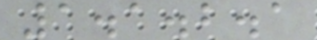1.1.2.1
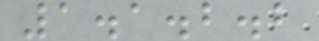1.1.2.2
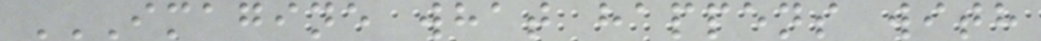IMAGINE WHAT HAPPENS WITH
